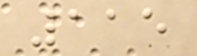115
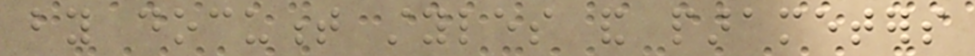by document styles and parameters
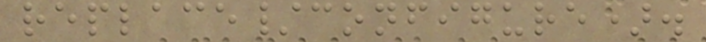replace/configure).
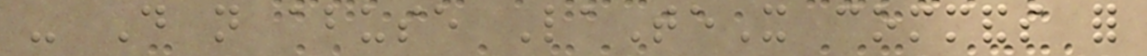- Do not abuse LaTeX commands for
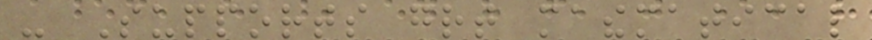- Supports great mathematical
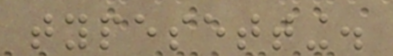typesetting.
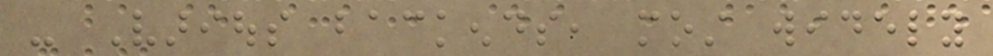- Various backends, most widely
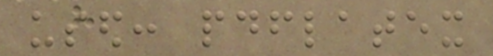used: pdflatex
